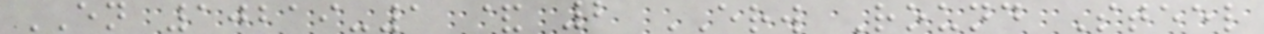EN 10219-1 & 2 ERW Round Steel
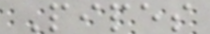Pipes
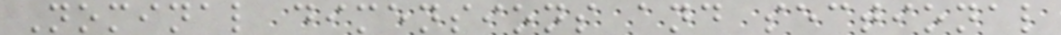Nominal dimensions and sectional
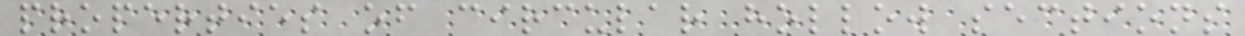properties of circular hollow sections
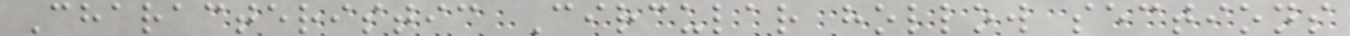Characteristic Circular hollow sections
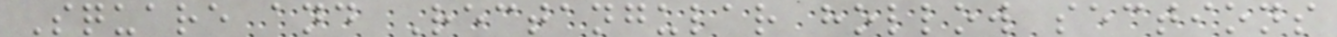Square and Rectangular hollow sections
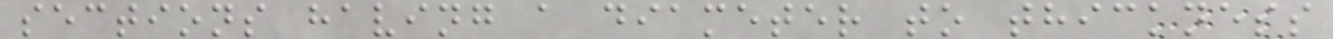sections having a diameter to thickness
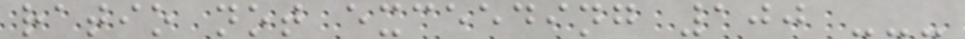ratio not exceeding 100 ---
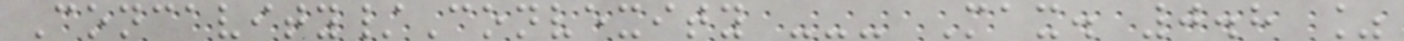Concavity/Convexity --- Max. 0.8 %
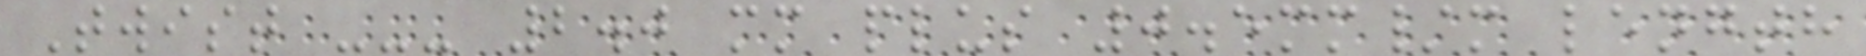Twist --- 2.0 mm plus 0.5mm/m length
